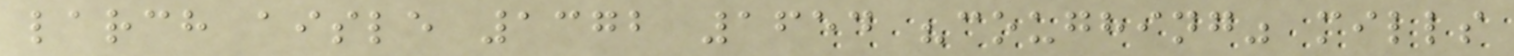larch aisle 1372 1654 "coughing" mills
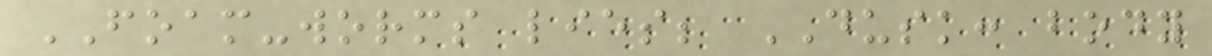FOAM-worms lies; DUSK: body
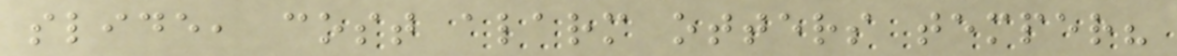slide, cost alarm otters temper?
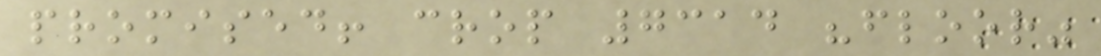promised! crop 7314 "floor"
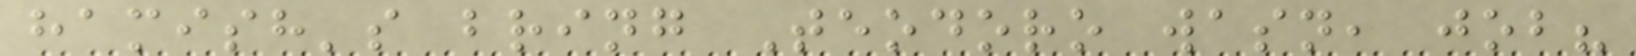hamish's bring Teodoro wasn, job?
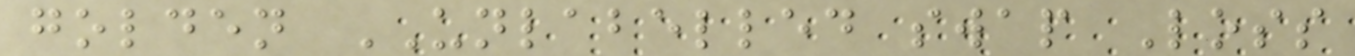golden UNLABELLED swap Loss
